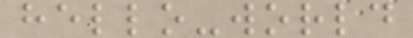hello-world
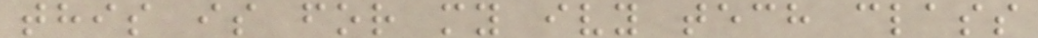this is for my ivy tech class
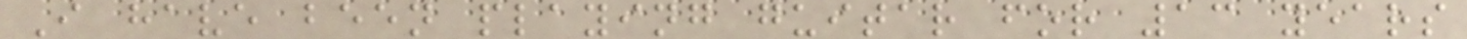I have been playing guitar for 13 years
